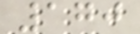170
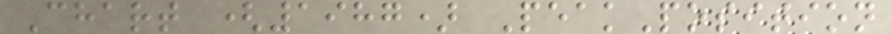Chart (1987) PeakPosition
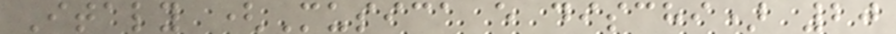Italy (Musica e dischi) 20
